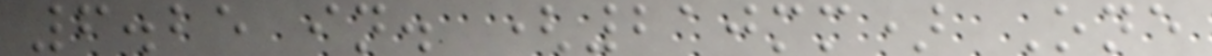6.25 in. (210mm) One
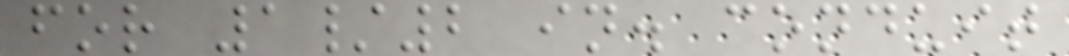for 1/2 in. conduit
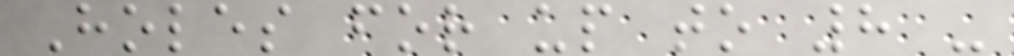Holes for up to 8 -
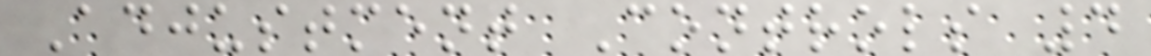Adjustment Controls 4
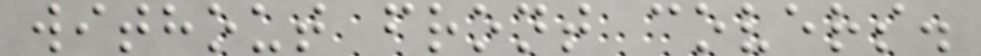without front covers.
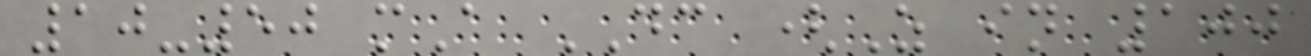10-50 mA DC (Z in 100
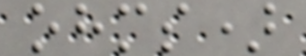ohms)
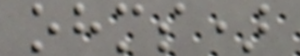ohms)
